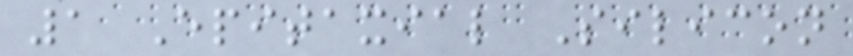1 Epitaxial Silicon
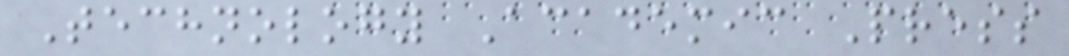Technology Academic Press
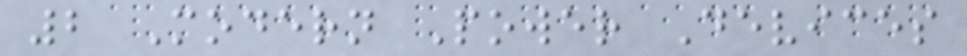2 Modern Power Devices
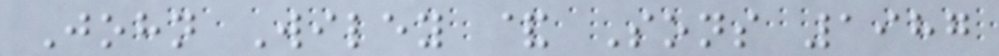John Wiley & Sons 1987
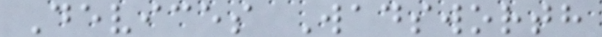Devices Wadsworth
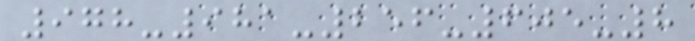978-981-256-605-8
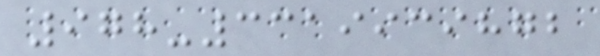978-3319939872
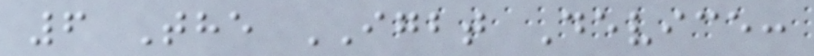6 The IGBT Device:
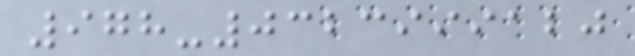978-0323999120
